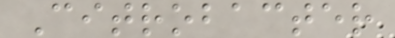Citrobacter
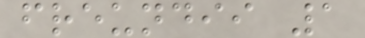freundii 1
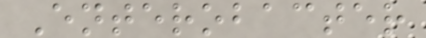Enterobacter
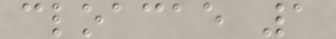cloacae 1
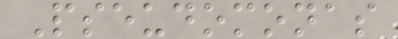Pseudomonas
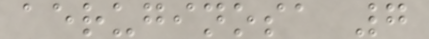aeruginosa 7
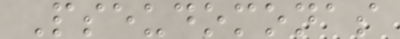Pseudomonas
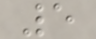5
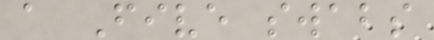a Five swabs
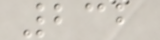232
